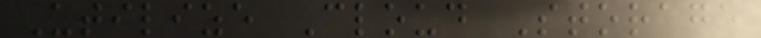Utilize Cloud Storage
